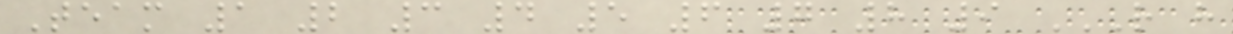Team 1 2 3 4 5 6 7 8 9 R H
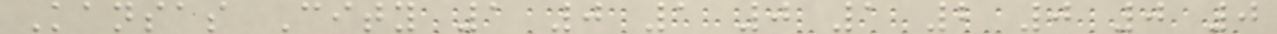Kansas City 1 0 1 0 1 2 0 0 0
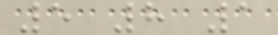5 8 1
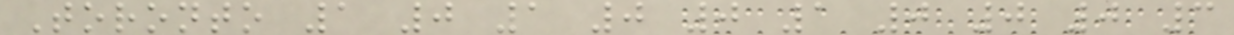Toronto 1 0 1 0 0 1 0 0 0 3
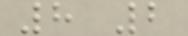8 2
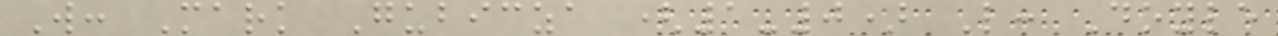W: Mark Gubicza (1-0) L: Doyle
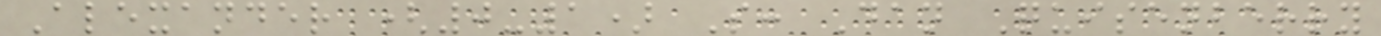Alexander (0-1) S: Dan Quisenberry
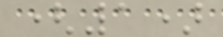(1)
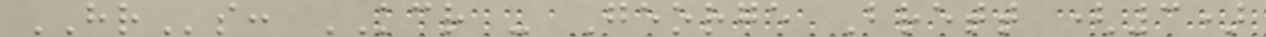HRs: KCR - George Brett (3)
